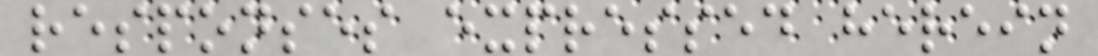responses expressed herein
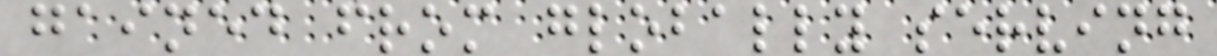gained from globally serving
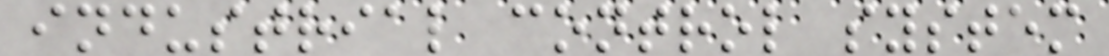industrial control system
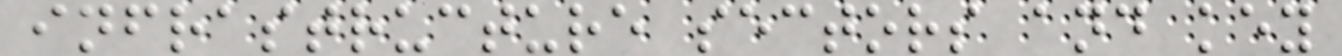infrastructure sectors and key
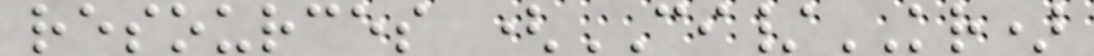resources (CI/KR)
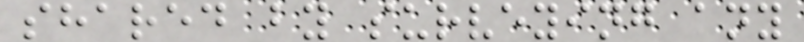shared by surveying any
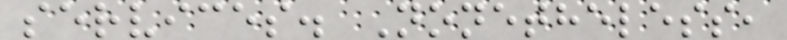services. Nonetheless,
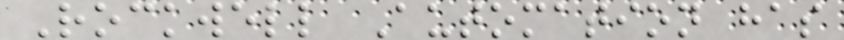Rockwell Automation has
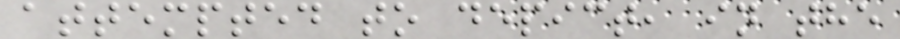attempted to depict, in the
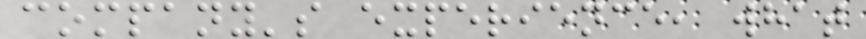company's experience, what
